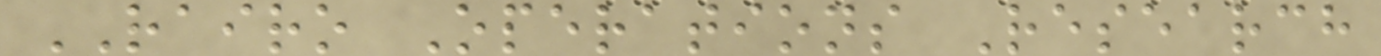RAIRO Operations Research
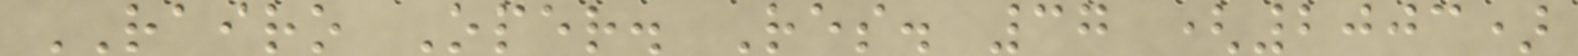RAIRO Oper. Res. 37 (2003)
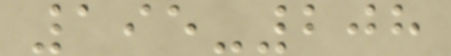195-208
